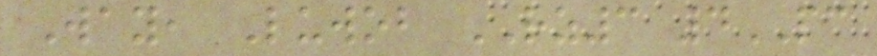Way, Luwob RZ3 4PC
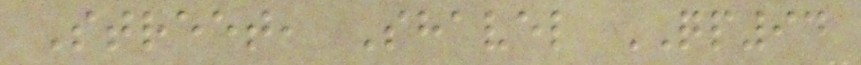Street, Shavel QP94
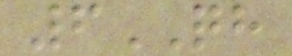6QH
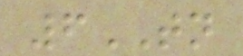6TN
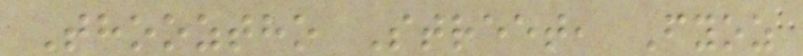Thooztho Street, Fyoz
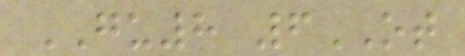GU8 6OT
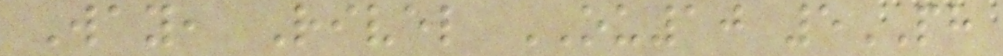Way, Rivel OU10 5PH
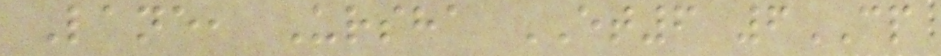Lane, Ursha ET6 6CP
